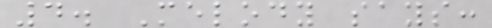4. Melody says:
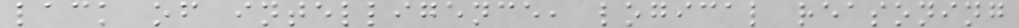lack of intelligence, logical reasoning
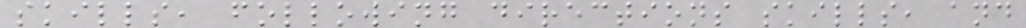skills, following directions skills, and
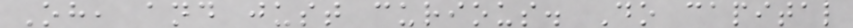Oh, and just curious. Do capital
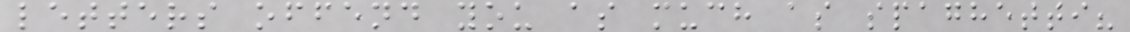letters offend you as much as spaghetti?
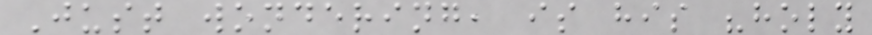Just wondering, is his "holy
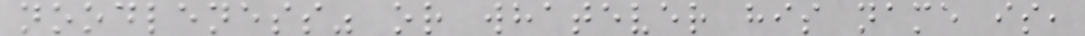noodleness" or whatever his name is,
